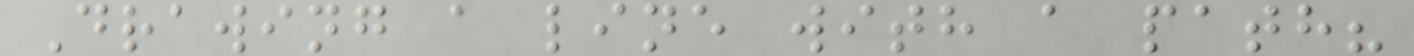Drawing a line with a path?
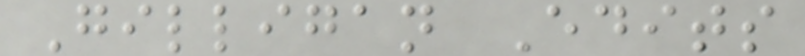Gilligan Edits
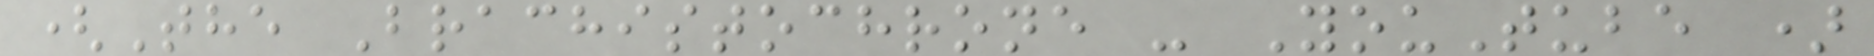(The Brachistochrone - YouTube )
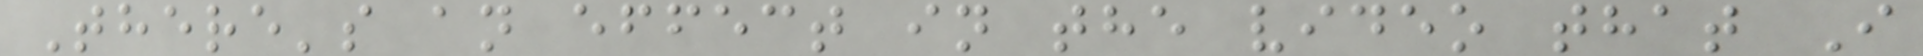There's an effect in the video that I
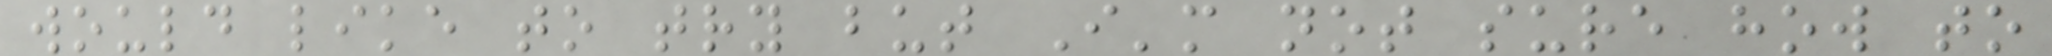would like to try but I'm not sure how to
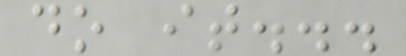do it...
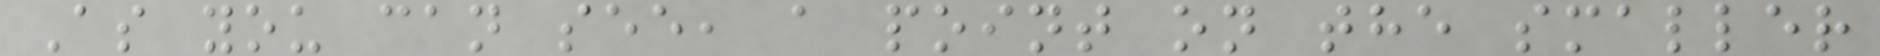As you can see, a point on the smaller
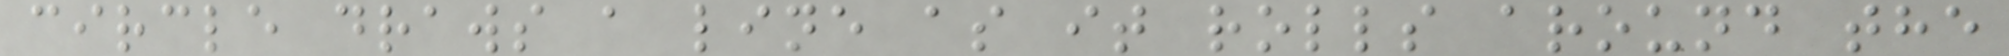circle draws a line as it rolls around the
